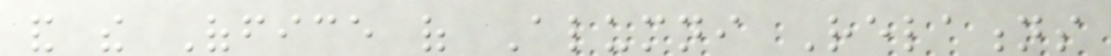and the Office of Alumni Relations
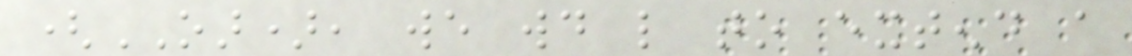(OAR), we would like to extend a
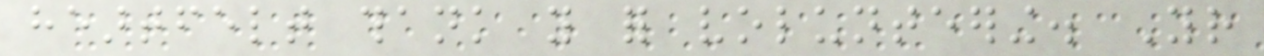heartfelt thank you for volunteering. Your
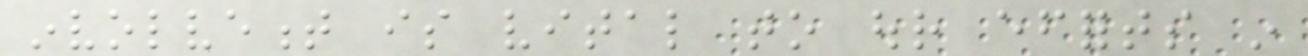involvement is vital to our efforts in
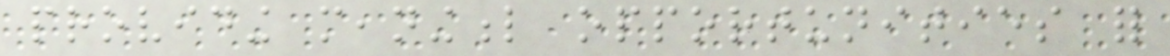providing meaningful opportunities for
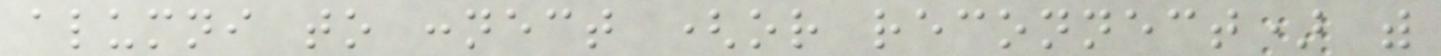alumni to connect (or reconnect) with
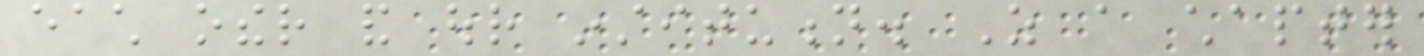each other and our institution. As a chapter
